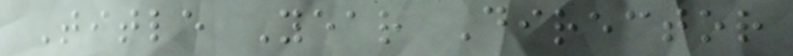Title Year Director
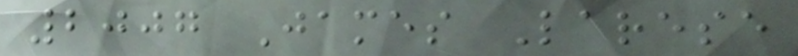2007 James Larese
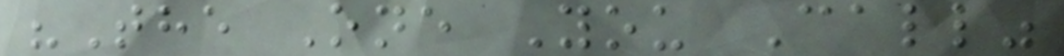"The One You Call"
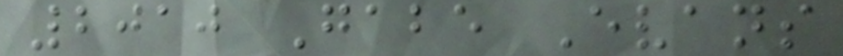2010 Gabe Evans
